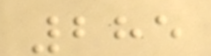285
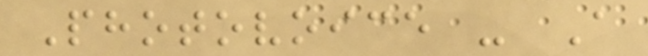Photovoice - A
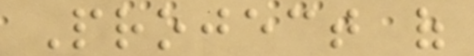Project of
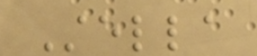Stella
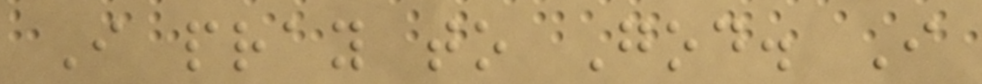I pray to God. I
